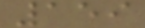159
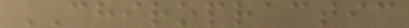CHIROPRACTIC
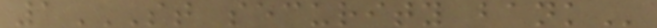1ST SECURITY BANK
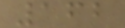162
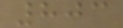803
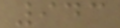943
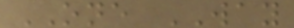ONE WAY
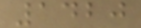1420
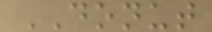DONUT
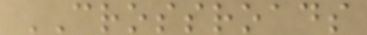CROSSROADS
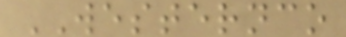WESTERNCO
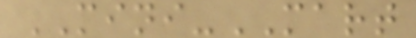MINI-MART
